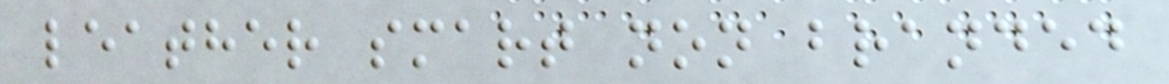leather smart non branded
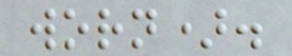worn).
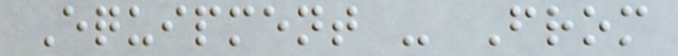Equipment - From
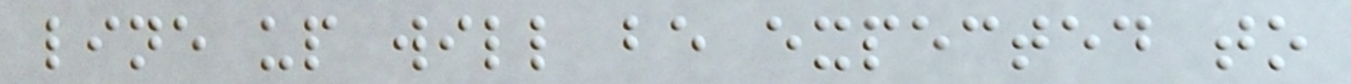line up will be expected to
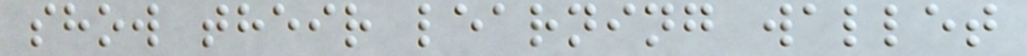show their learning wallet
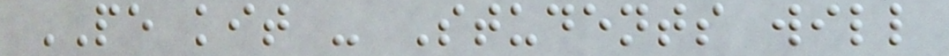PE kit - Students will
